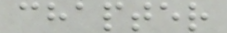chapter
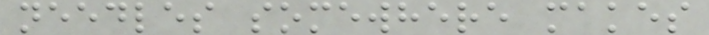needles somewhere makes
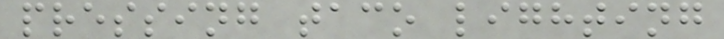pressing taco lighting
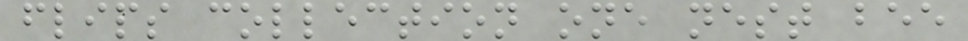flips collection one nest bee
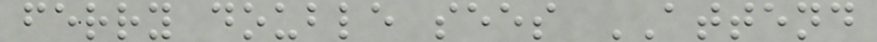ferry double sees ATTEND
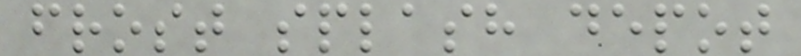frost splash depot
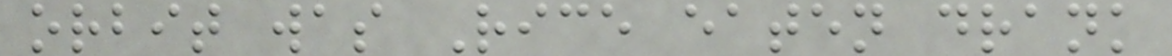orbit was Rice eaten drank
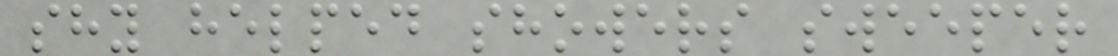shy helped showers sweeper
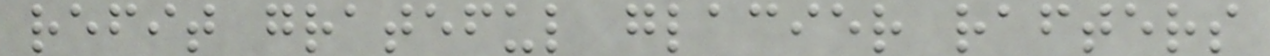refit grateful glacier rafters
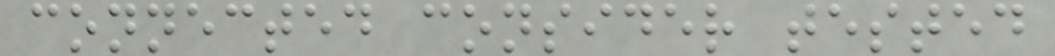connected consider tested
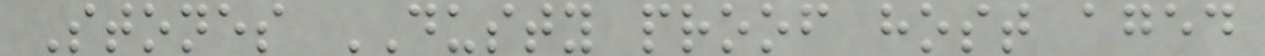Stones DUSTY proof host aged
